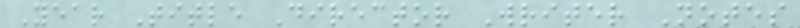Year Title Director Writer Notes
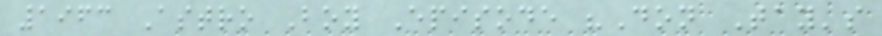1963 Astro Boy Episode "Don Tay's
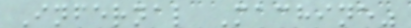Infernal Machine"
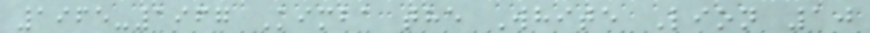1965-1967 Kimba the White Lion 10
